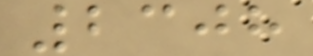2308
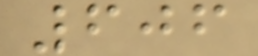606
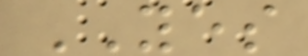YES
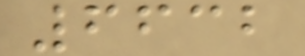6632
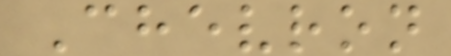Chevron
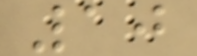10
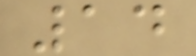14
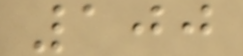100
